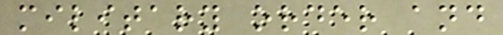military order and
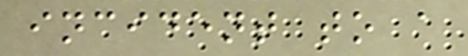incident to a
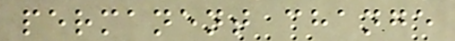permanent change
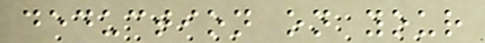deduction on your
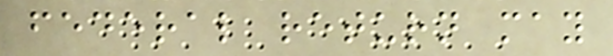federal return may
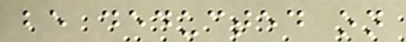be deducted on
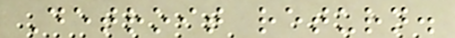Detroit return.
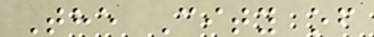The City of
